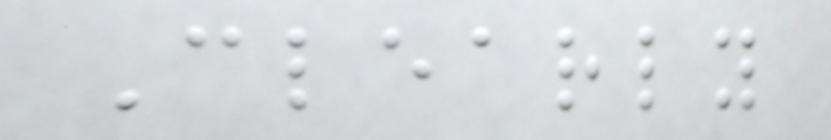Clearly
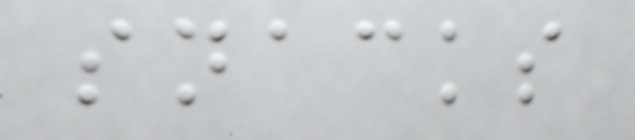snacks
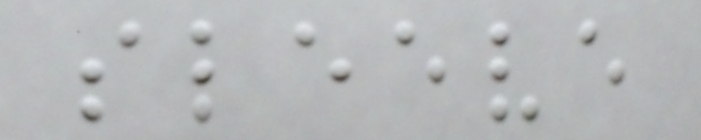sleeve
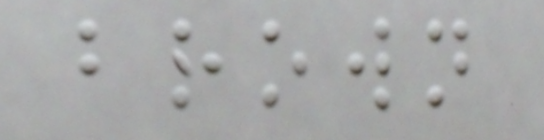brown
